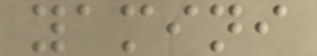yamini
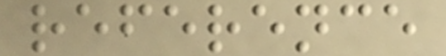reference
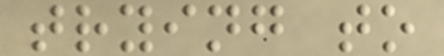trying to
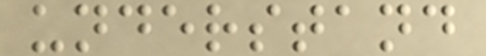understand
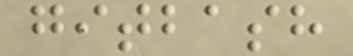gitbash
